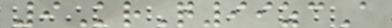9KrQ99zcA
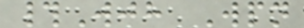#Wjh Wpn
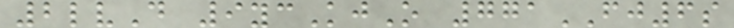2lvD 9ycKjO 771FJ6s
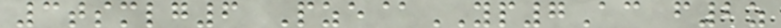3tsmlg6 Pze@YP7Ac f2z
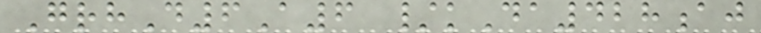GrhD6A6 /kDa428aj
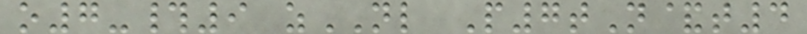o7-#9 zNL P7tN&t4
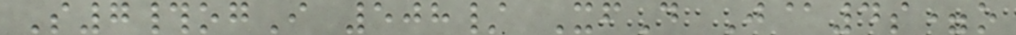S7#ogI 508/ XfD J@4s=o
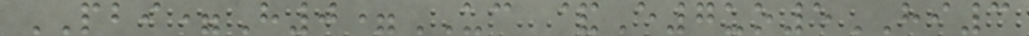PBI=H0=UC &E7uo5HI3
